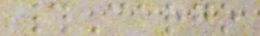#Cargo
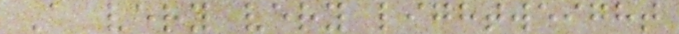A very very lightweight
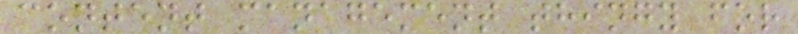content management thingy for
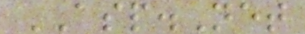ASP.Net
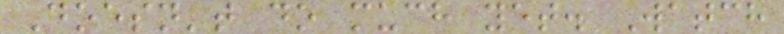Doesn't do much yet. Watch
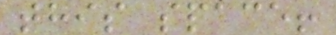this space!
